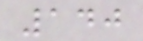140
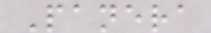Panera
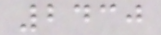2430
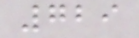729
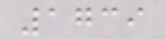1739
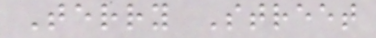Terry Street
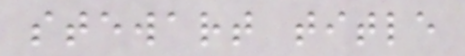stewart title
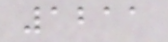1211
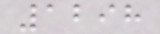1298
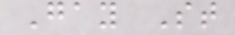Gay St
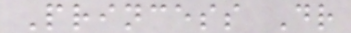Princess Dr
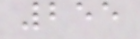255
